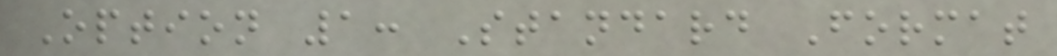Option 1: Standard Format
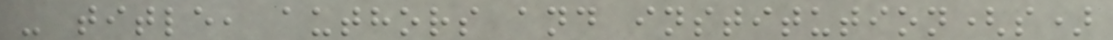- title, authors and institution(s)
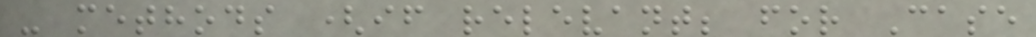- methods (if relevant; for Case
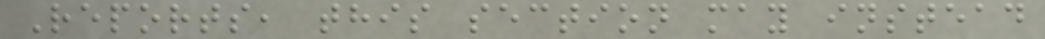Reports, this section may instead
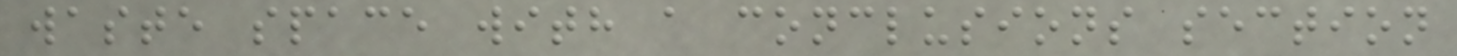waste space with a conclusions section
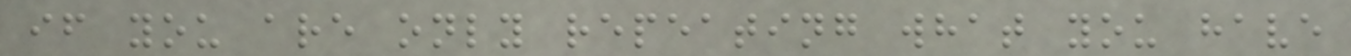if you are only repeating what you have
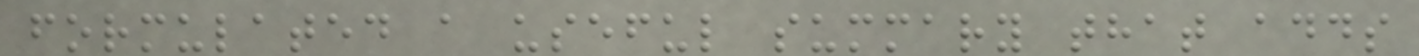formulated a useful summary that adds
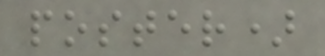poster)
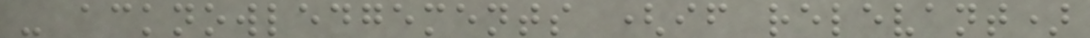- acknowledgements (if relevant)
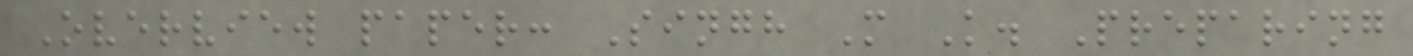Overview paper: Singh M K. Preparing
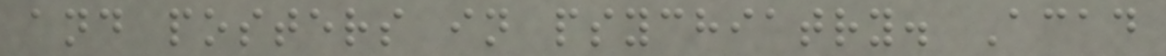and posters in psychiatry. Acad
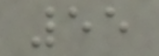55
